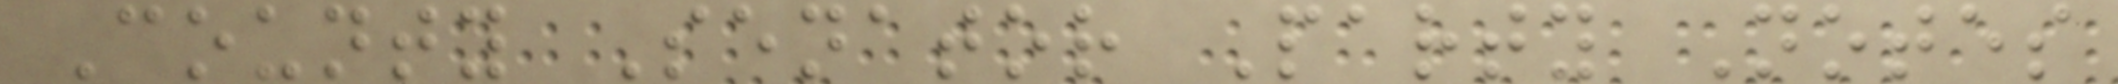County Senator Party Notes
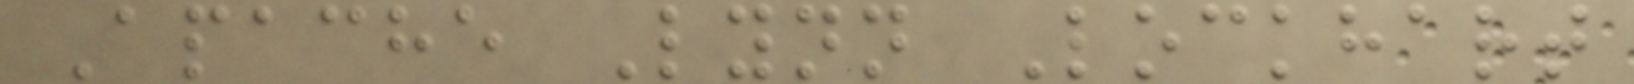Apache Lynn Lockhart
